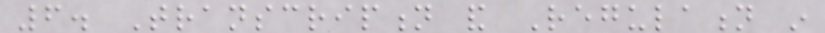6. Transcription and Regulation in
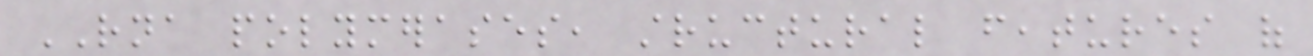RNA polymerases, structural features of
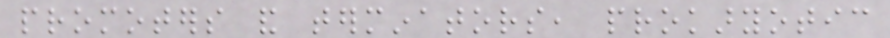promoters and terminators, prokaryotic
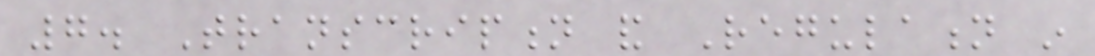7. Transcription and Regulation in
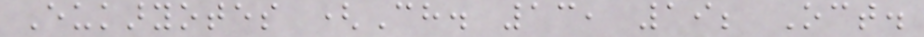Eukaryotes (Ch. 13, 19; Oct.
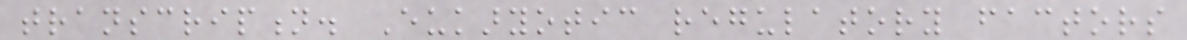transcription. Eukaryotic regulatory factors
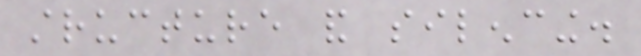structure and silencing.
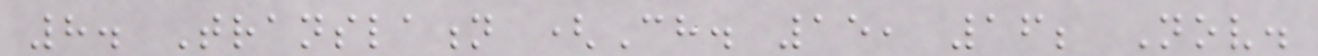8. Translation (Ch. 15, 16; Nov.
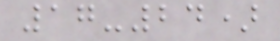17-24)
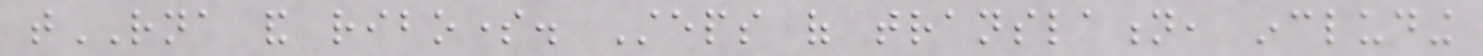tRNA and ribosome. Steps of translation, including
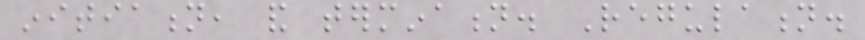initiation, and termination. Regulation.
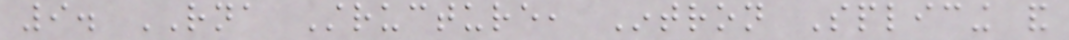9. RNA Structure, Intron Splicing and
